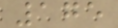175
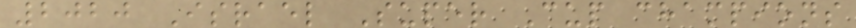2020 Israel Super Cup champions
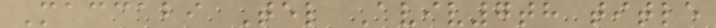Maccabi Tel Aviv7th title
